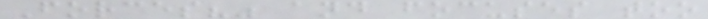Forces?" and focuses too
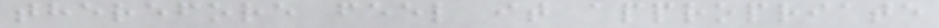therefore feel it appropriate
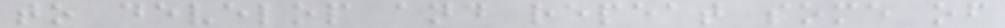to develop and repeat some of
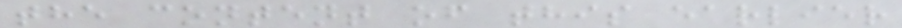the content of this earlier
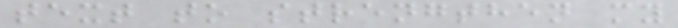text to strengthen my
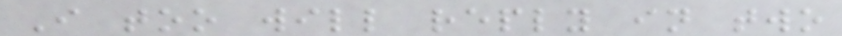I too will reply in two
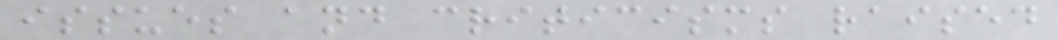issues and criticisms raised
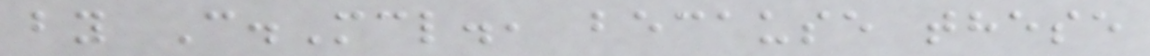by C.Mcl., because these
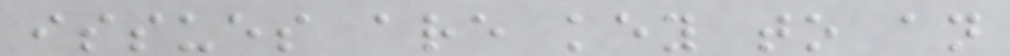issues are key to an
